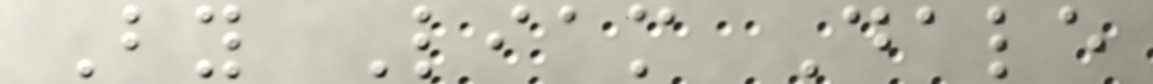By Liam Dale
